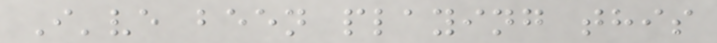I've been playing this
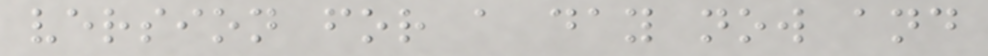version for a day now and
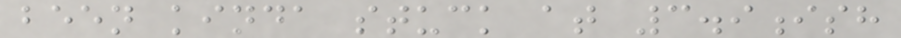been kinda stuck at 3.9ish
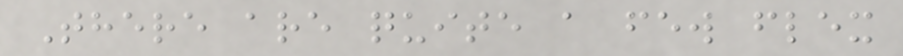There are quite a few flex
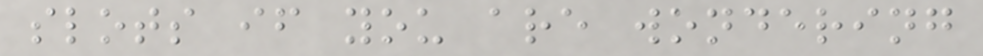slots if you are wondering
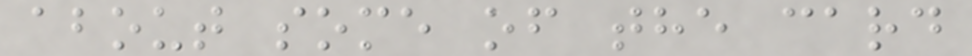about some of the card
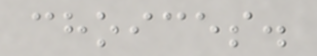choices.
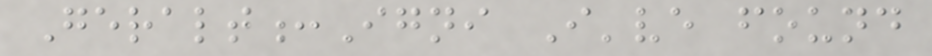Geralt:Igni I've found
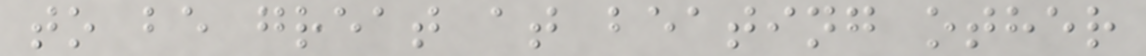to be great at beating other
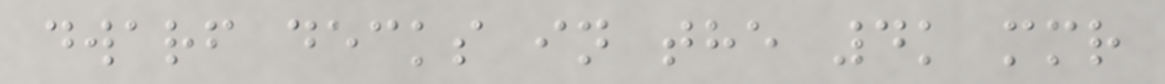dwarf decks in the 4k mmr
